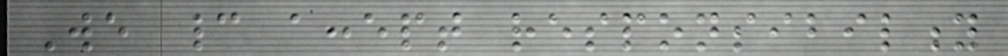We cannot accept responsibility
